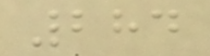284
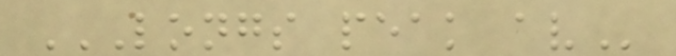LONGS PEAK AV
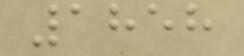1858
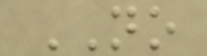NO
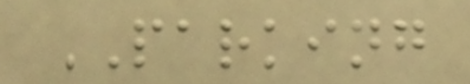PARKING
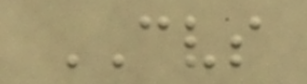CVS
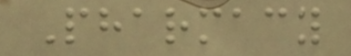Pharmacy
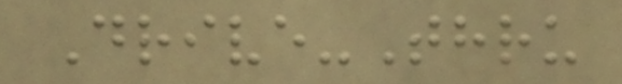Drive-Thru
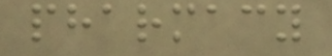pharmacy
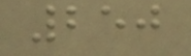250
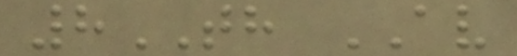8TH AV
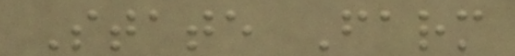State Farm
